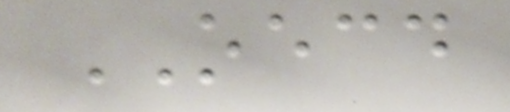OECD
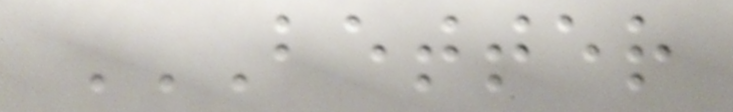BETTER
